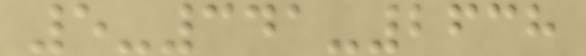5-341-2638
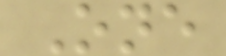One
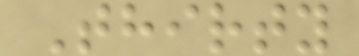Thirty
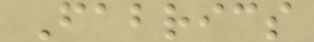Fabrics
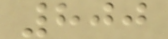800
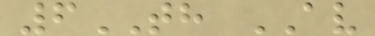6TH AV
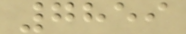7859
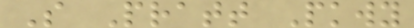S Pratt Pkwy
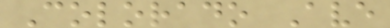Colorado Ave
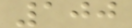100
